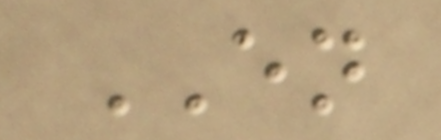EN
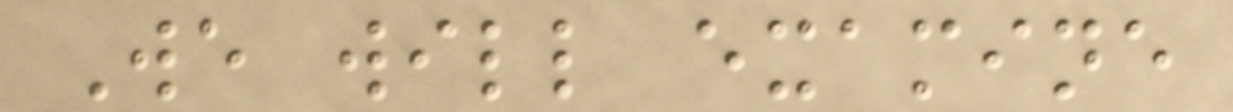We will examine
